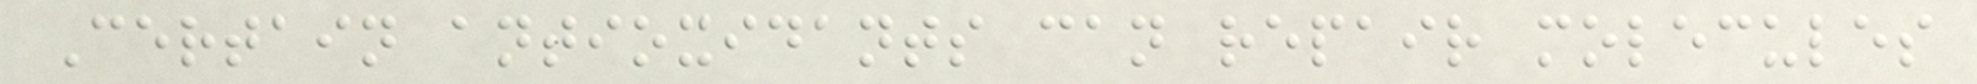Certain antioxidants can repair molecules
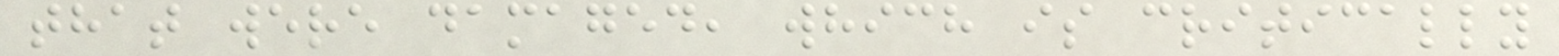that were damaged, which is critically
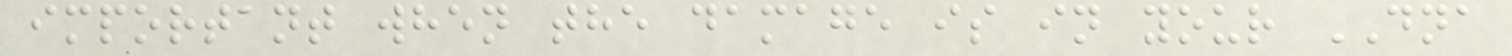important when the damage is in your DNA
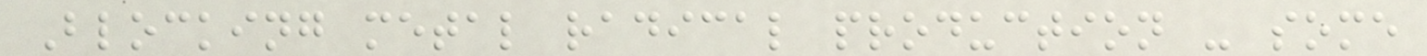Blocking metal radical production - some
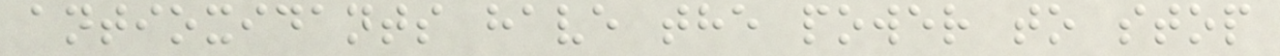antioxidants have the power to stop
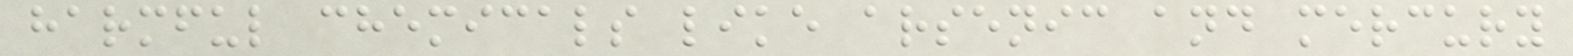harmful chemicals like arsenic and mercury
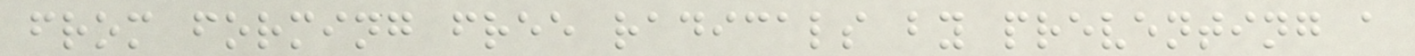from forming free radicals by preventing a
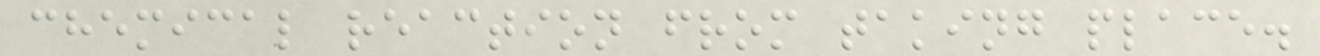chemical reaction from taking place.
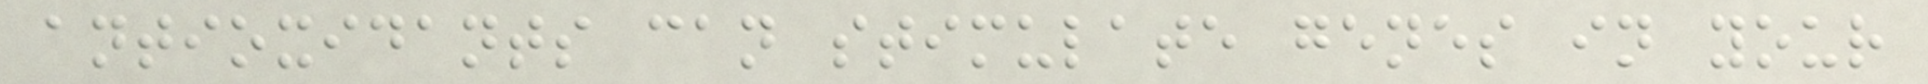antioxidants can stimulate genes in your
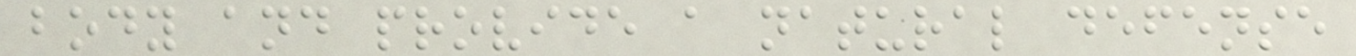body and provide a natural defense
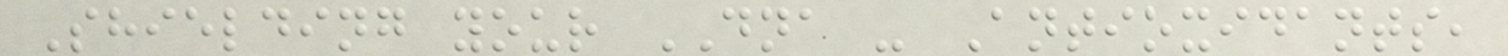Shielding your DNA - Antioxidants,
